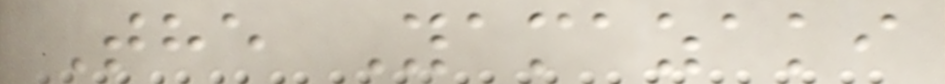The Yamazaki
